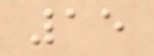15
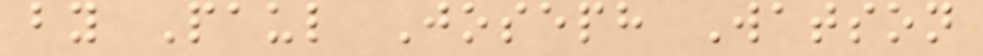by Paul Joseph Watson
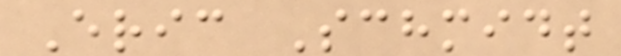Eric Schmidt
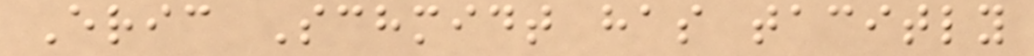Eric Schmidt has tacitly
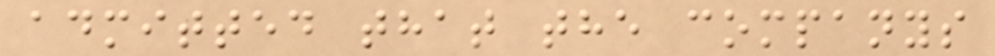admitted that the companys
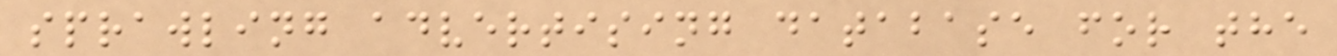sprawling advertising database for the
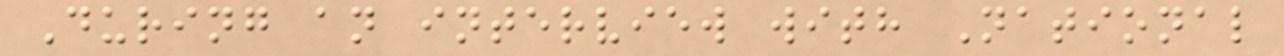During an interview with National
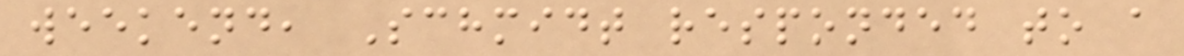weekend, Schmidt responded to a
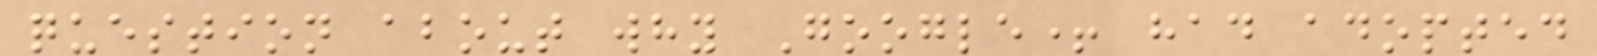question about why Google+ had adopted
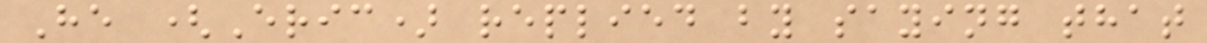He (Eric) replied by saying that
